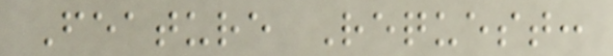Feature Request:
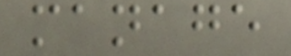manage
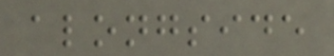alongside
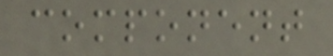component
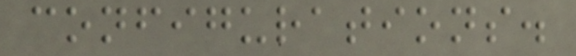configurations.
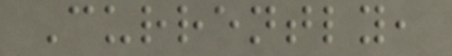Currently,
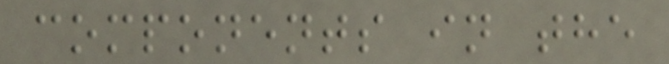components in the
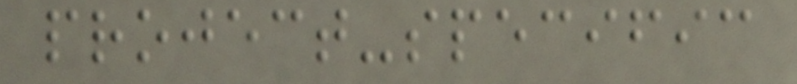project-specific
